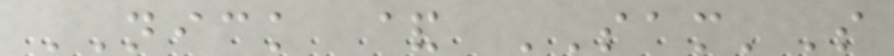NICK & SAM'S
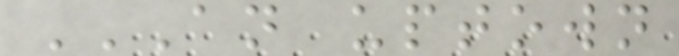AN UPTOWN
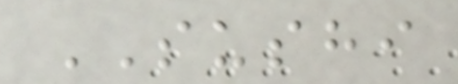SUSHI
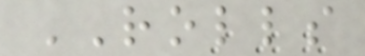ROLLS
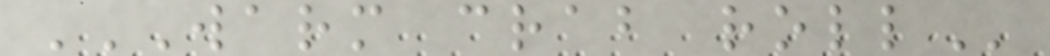WARM CRAB ROLL
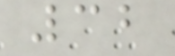32
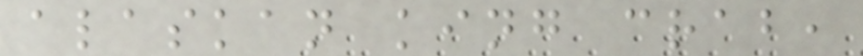alaskan king crab,
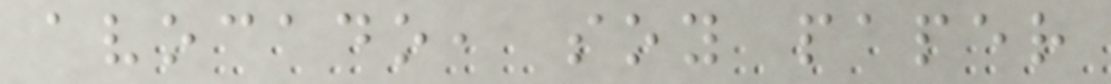avocado, soy paper
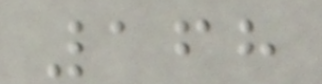168
